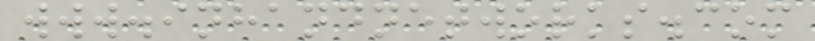www.inhandnetworks.com
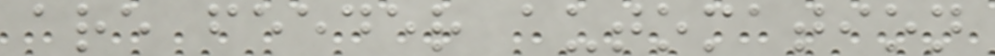are feeder automation
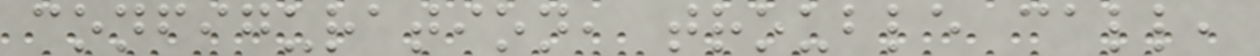configuration, trouble call,
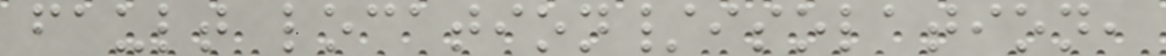fault location/isolation,
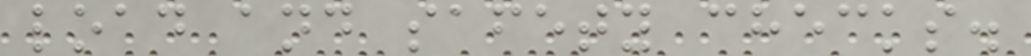load and safety checks.
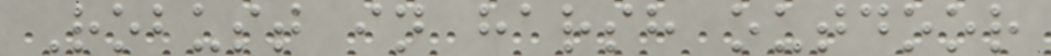Robust in harsh outdoor
